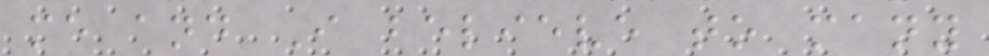me and I believe to many
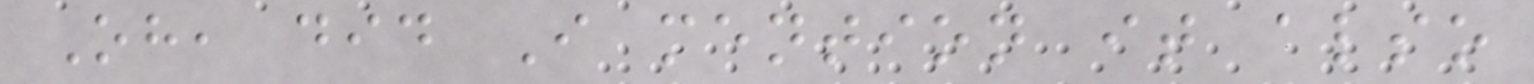Oh, did I mention it also
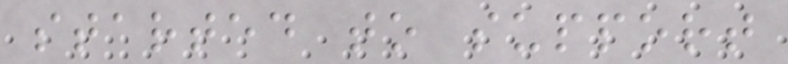started to support
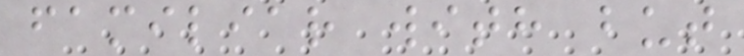familiar with but
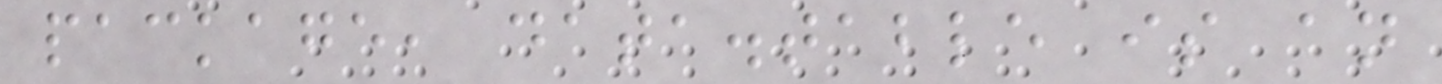package, data.table is an
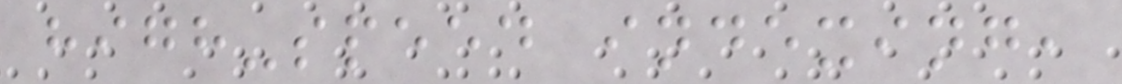high-speed indexing,
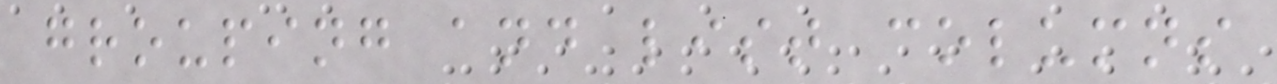grouping and list columns
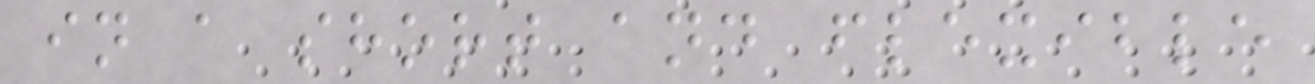in a short and flexible
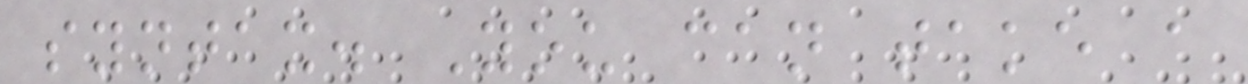syntax. You can take a
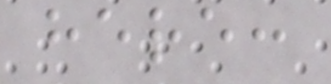here:
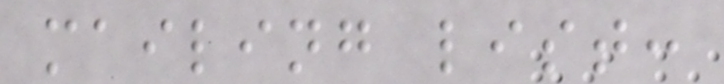mailing list:
